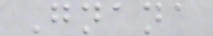Gnana
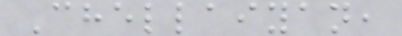Chellaiyan,
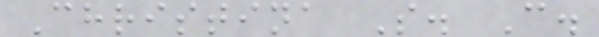Christina S. C.
